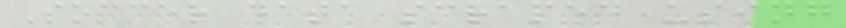Soccer data scraped using
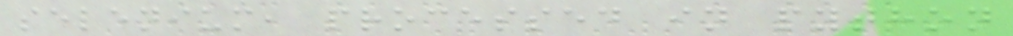selenium, processed in python
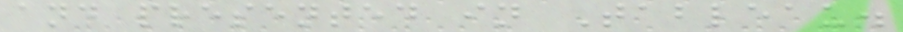and presented in Tableau.
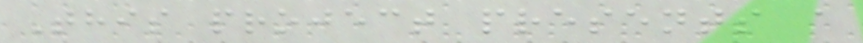This project presents a
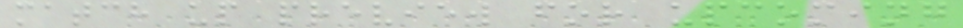match up preview for upcoming
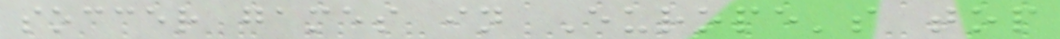soccer games in Europe's top
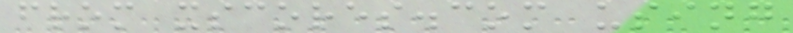from xscores.com using
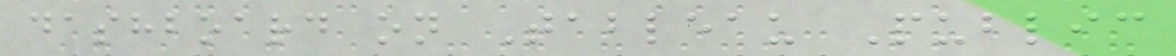dashboard on Tableau Public
